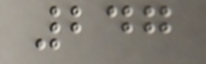247
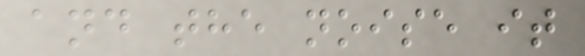and the noise it
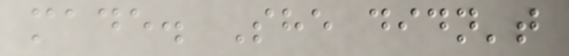made. She didn't
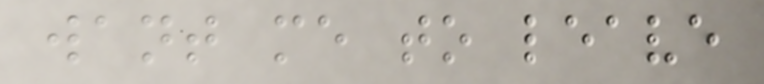want me to leave
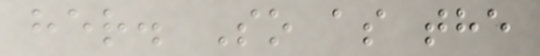her. So as the
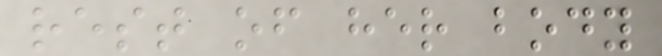rest of her body
